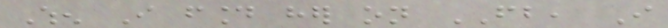When I found her on FB, I
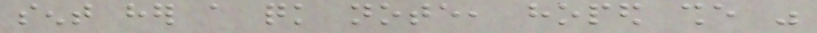sent her a quick note, hoped she was
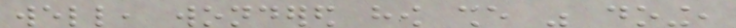well, wondered how she was doing,
